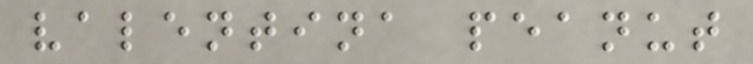valentina peanut
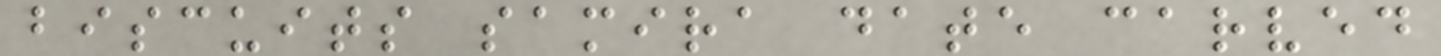biscuits samira date carved
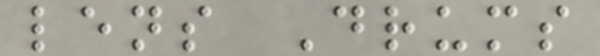lens Drums
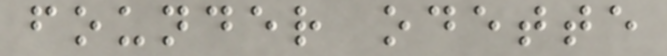founder odette
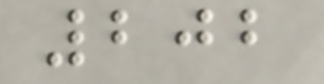202
